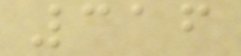316
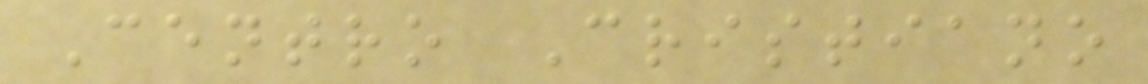Centro Cristiano
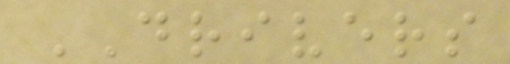DRIVERS
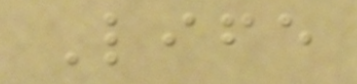Life
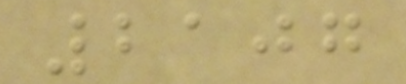2107
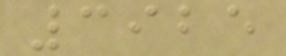3925
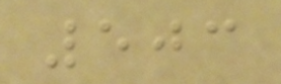503
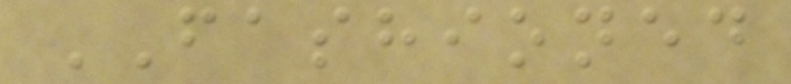FASHIONED
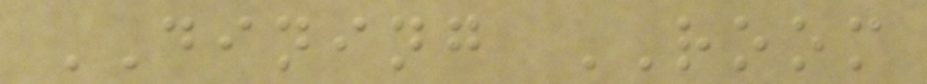DINING ROOM
